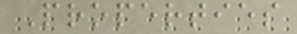Properties
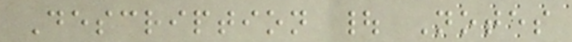Description | Notes
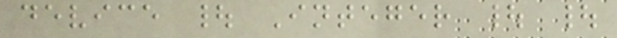device | Integer | |
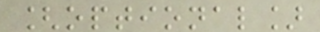[optional]
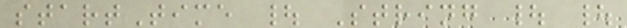startTime | String | |
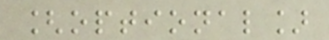[optional]
